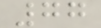77
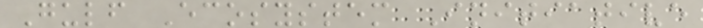Gulf Ecosystem Initiative
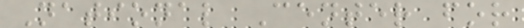National Center for
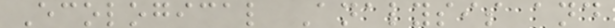Ecological Analysis and
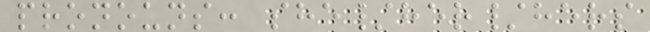pronouns: she/her/hers
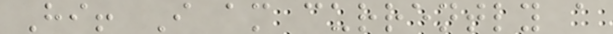Hi! I am currently a
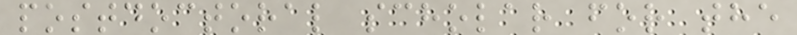postdoctoral scholar for the
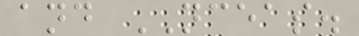and NCEAS.
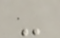-
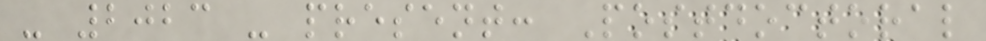- 2023 - present: Postdoctoral
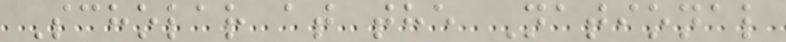Scholar at the National
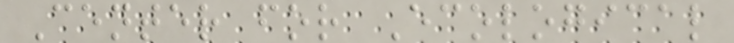Center for Ecological
